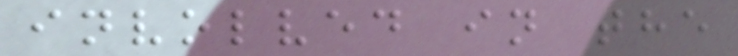involved in the
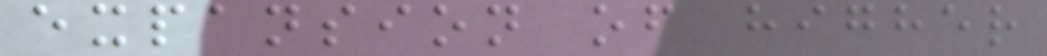expansion of higher
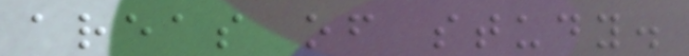areas of study.
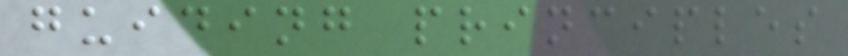guiding principles
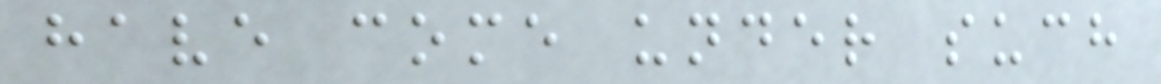have come under such
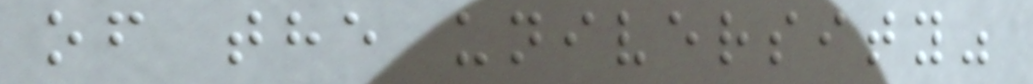of the university"
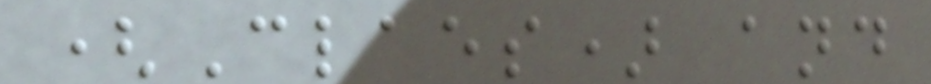(Claes) and
